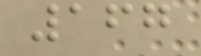167
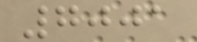7001
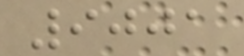9001
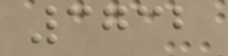3732
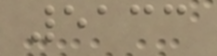5133
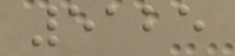5125
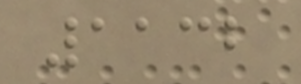1132
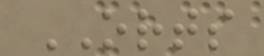ORTS
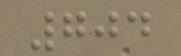704
